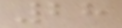28
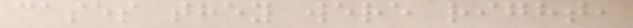cases they were right,
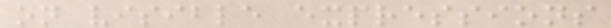on visible expressions
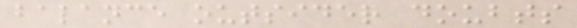balance outsider doubts
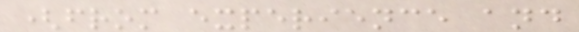(from experience and
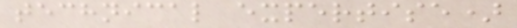technical expertise)
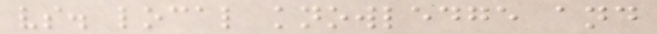vs. local knowledge and
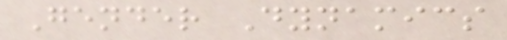Gender Dynamics
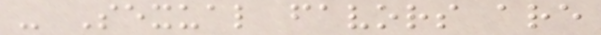- Sexual favors are
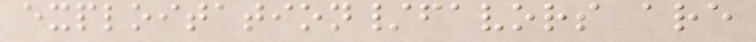exploitation/favors are
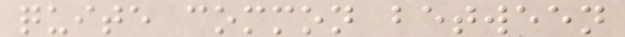quite common between
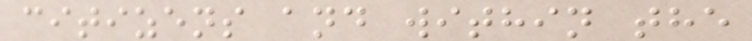citizens and within the
